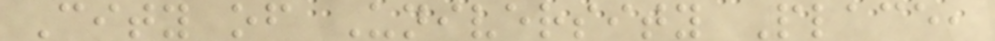City of University Place,
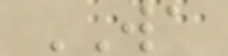WA
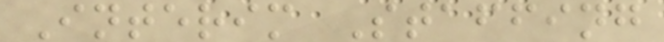Interim Staffing
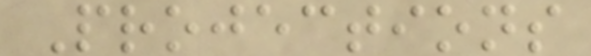Projections
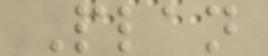Plan
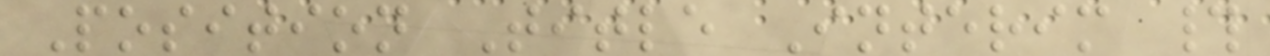Position Title Interim #
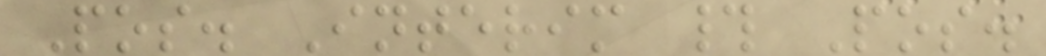Pos. Interim # Pos.
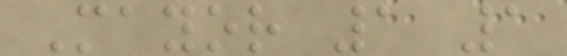Mayor 1 1
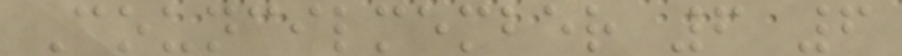Councilmember 6 6
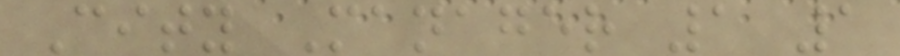City Manager 1 1
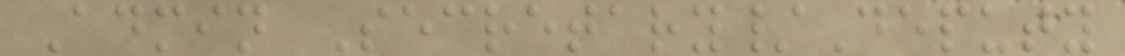Admin Secretary/Deputy
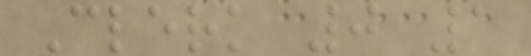Clerk 0 1
